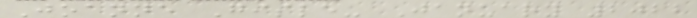Joanne Gisle- January 2022
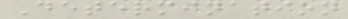Determination
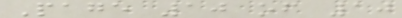Page 10 of 10
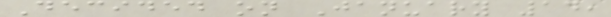Decided on January 14,
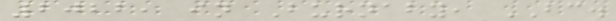2022, in Burnaby, BC.
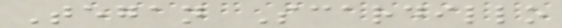Tegan Scardillo
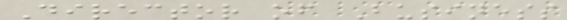Director of Business
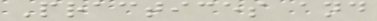Practices and
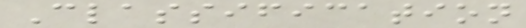Classification
